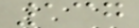137
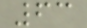63
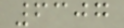6307
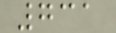731
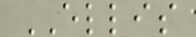ELLIS
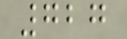727
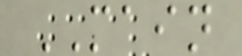MAIN
